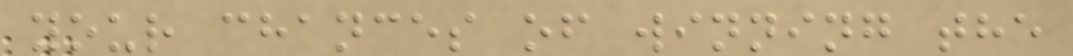your chances of winning the
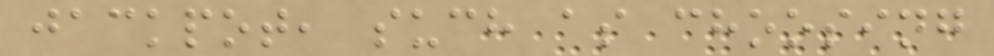jackpot, such as choosing
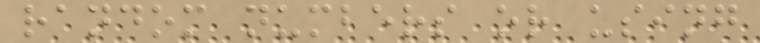random numbers or using
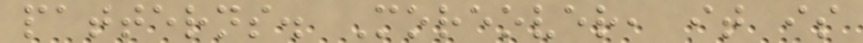patterns. Moreover, it is
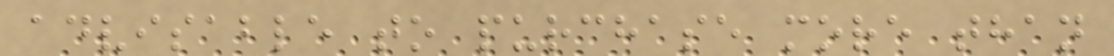advisable to purchase more than
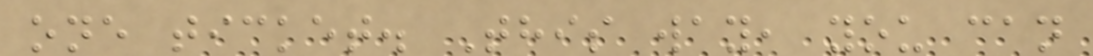one ticket. This way, you can
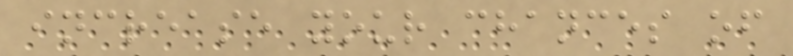increase your chances of
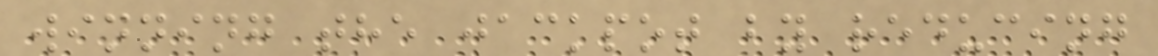winning the jackpot by reducing
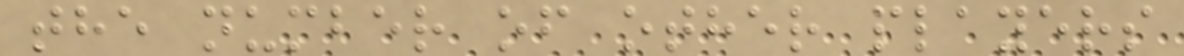the number of other players
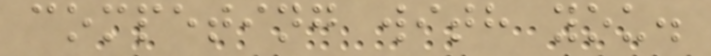competing with you.
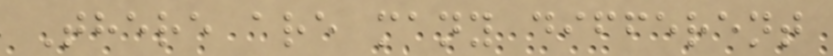There are many different
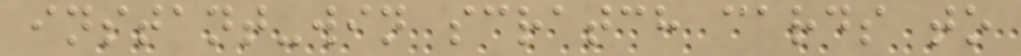instant-win scratch cards to
